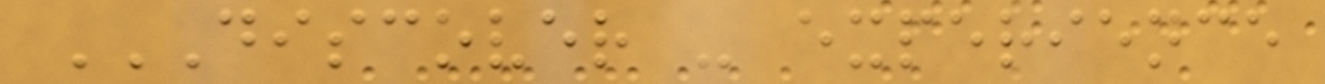DISCOVER - EXPERIENCE
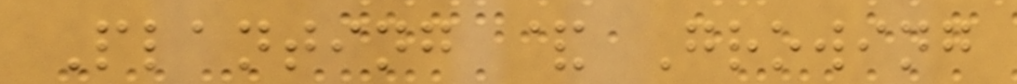Planting & Growing
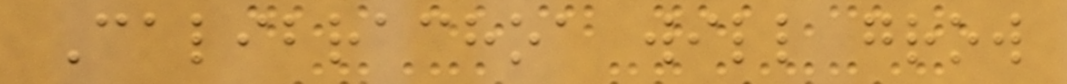Calibrachoa will grow
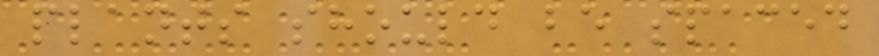plants should be spaced
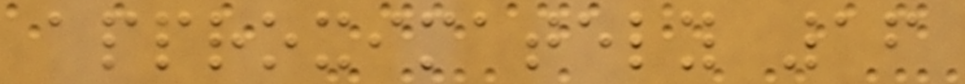approximately 16
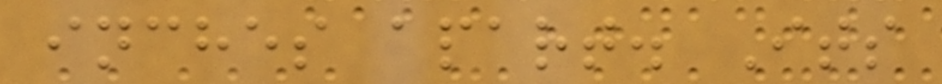inches apart. Its
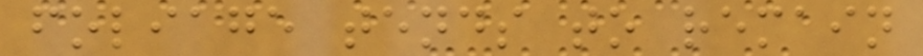foliage tends to remain
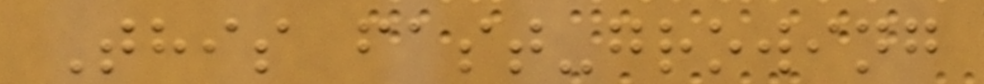This fast-growing
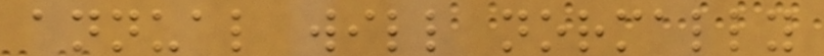annual will normally
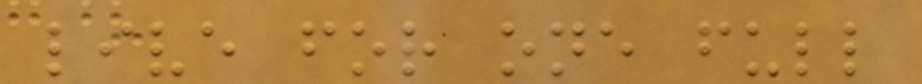live for one full
